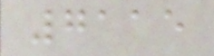7115
